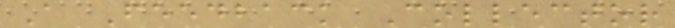A Feedback Collector
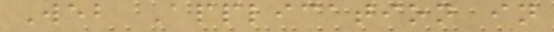Web Application in
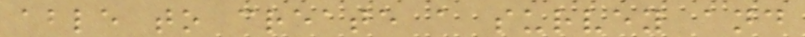able to create a survey and
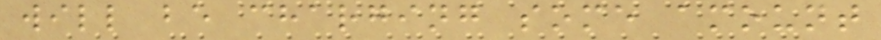will be charging some amount
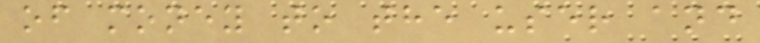of money to the user and
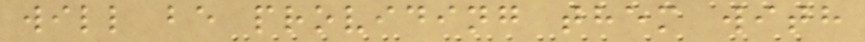will be providing them with
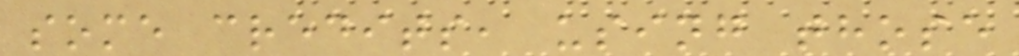some credits, using those
